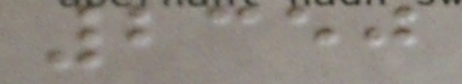2350
